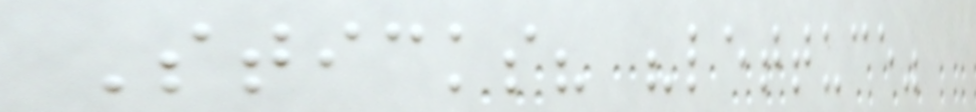Sticks? "lettuce"
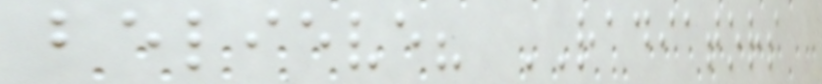believe? RADIATORS
